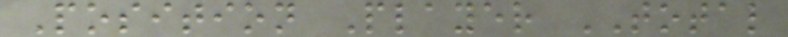Position Player TOTAL
